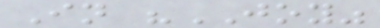In "JOY"
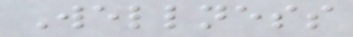Wellness
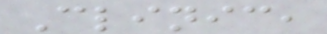Clinic,
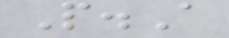P.A
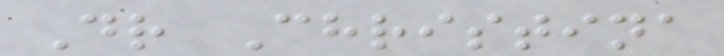Dr Christina
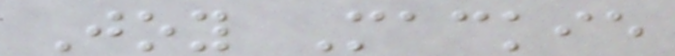Joy Mackie
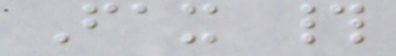Fax #
